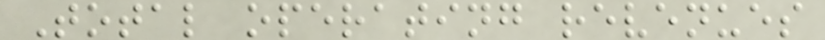Total operating revenues
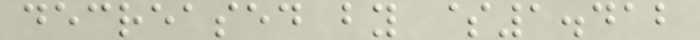decreased by $1.412
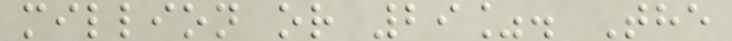million or 29%. The
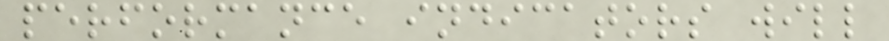performance indicators will
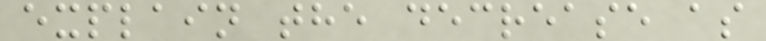explain the decrease as
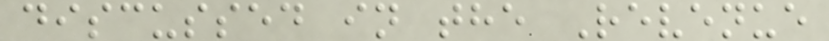discussed in the Revenue
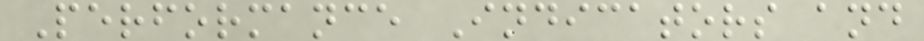Performance Indicators and
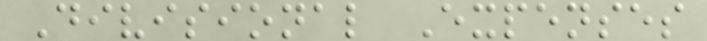Divisional Expenses
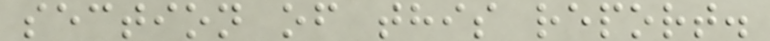section of this report.
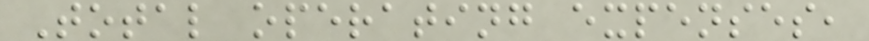Total operating expenses,
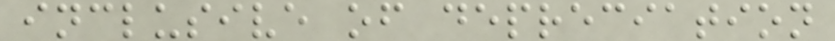inclusive of depreciation
